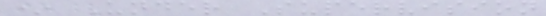* Under Supervision
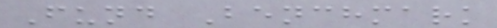Fund Benchmark
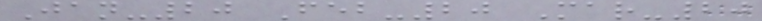Jan-20 Feb-20 Mar-20
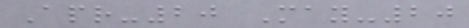Apr-20 May-20
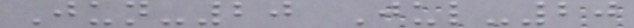Jun-20 Jul-20
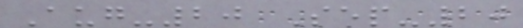Aug-20 Sep-20
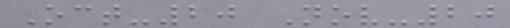Oct-20 Nov-20
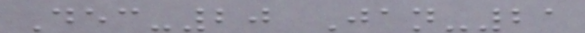Dec-20 Jan-21
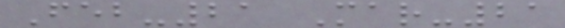Feb-21 Mar-21
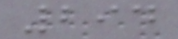294
